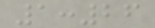1:26
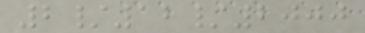2/12/2000
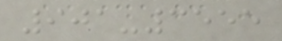901-3555
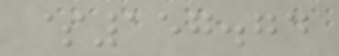$157.74
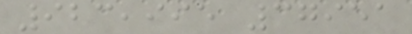923,995 37951
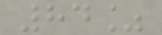84%
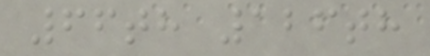66th 126th
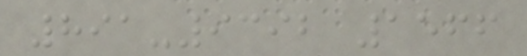891-9392 1566
